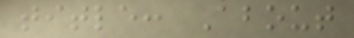title: About
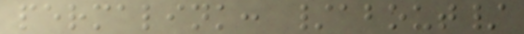permalink: /about/
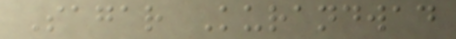Sagar Kurandwad
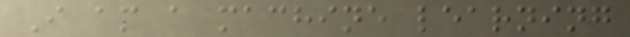I am a machine learning
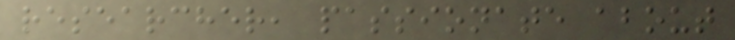researcher, passionate about
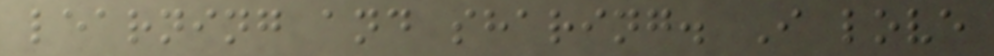learning and sharing. I love
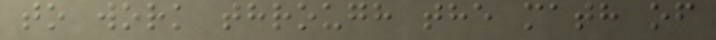to work through the math of
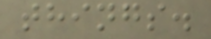things.
